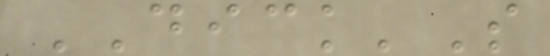DICK'S
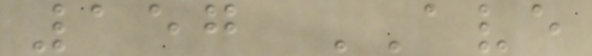157 AVE
